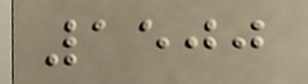1500
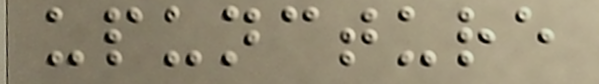upuncture
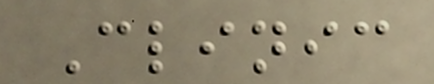Clinic
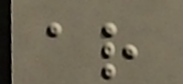ar
